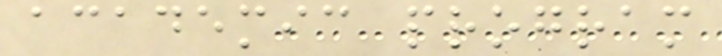academic program
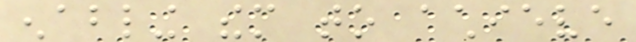enabling them to achieve
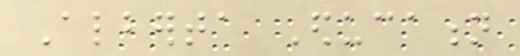Alberta Education
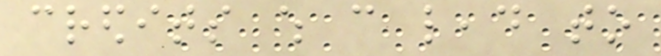credits which can lead to
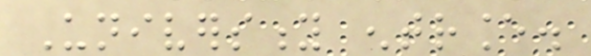University entrance.
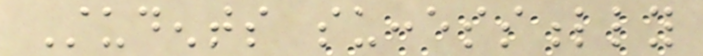Students successfully
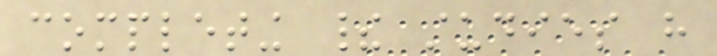completing their studies have
